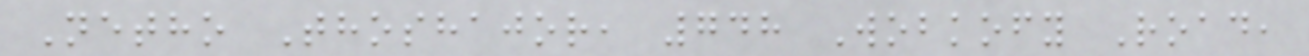Netho Thoshajor, 748 Wobkofy Road,
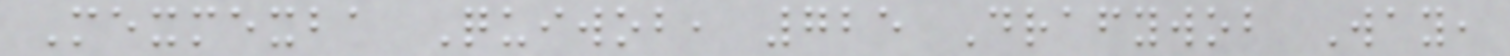Mexmexba Quiwob, 725 Drafywob Way,
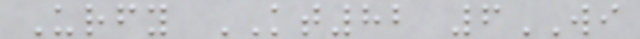Urfy KT82 6WI
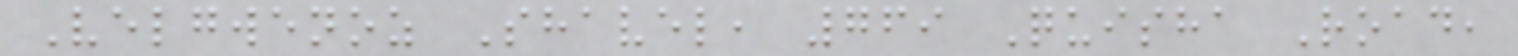Velgwenoz Shavel, 769 Quisha Road,
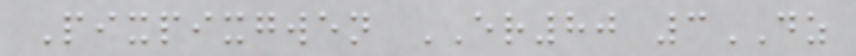Pixpixgwen ER80 3DZ
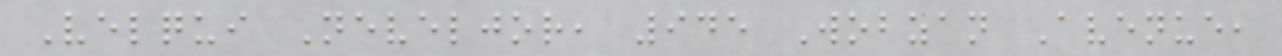Velqui Neveljor, 945 Wobzan Avenue,
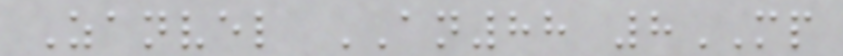Zanvel AN88 8MP
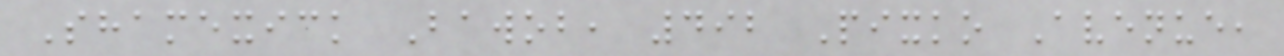Shamexick Bawob, 492 Pixko Avenue,
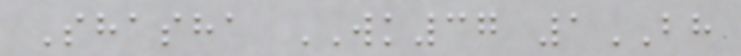Shasha WK37 1BH
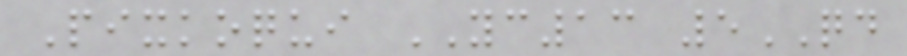Pixkoqui YC13 5QD
